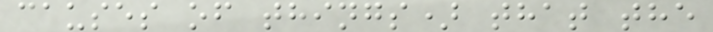causes of things) that the
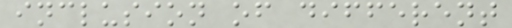inclusion of different
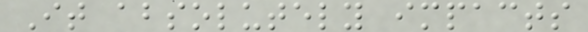It absolutely impacts
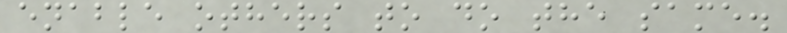enable others to do the same.
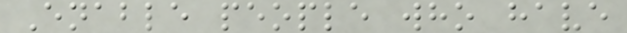Enable people who have
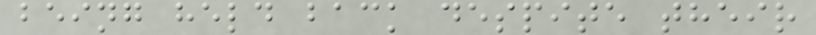being held back despite their
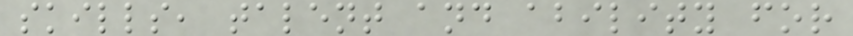skills, talent and ability for
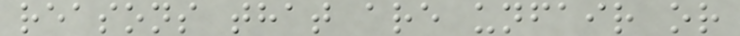reasons that are unfair or
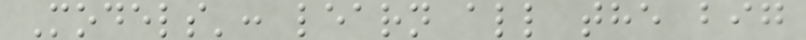Models': learn all the big
